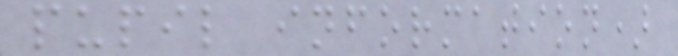pupil information)
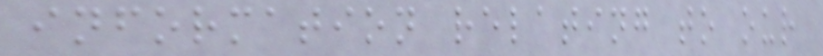information relating to our
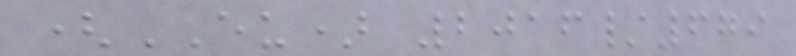(EU) 2016/679
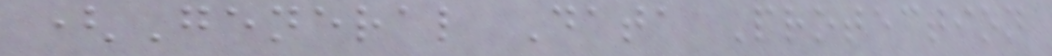(General Data Protection
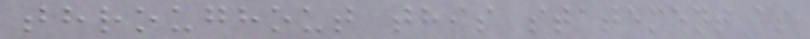throughout this statement as
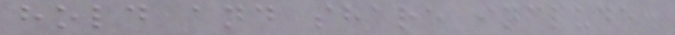hold and share include:
